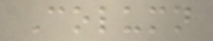Column
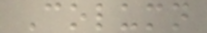Column
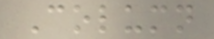Column
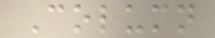Column
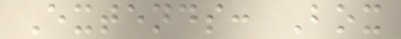Extends: Box
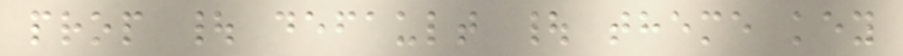prop | default | theme key
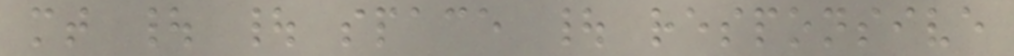mt | | space | responsive
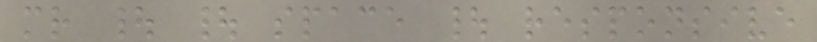mr | | space | responsive
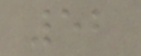52
